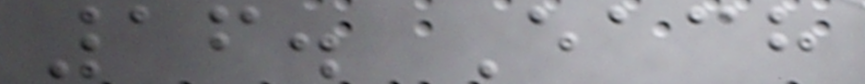16. Each
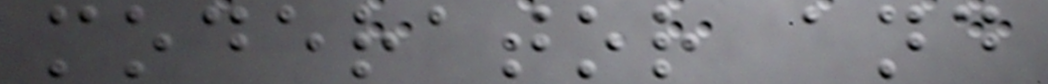moderator and
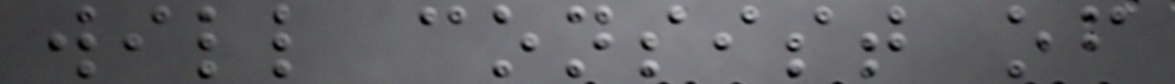will consist of
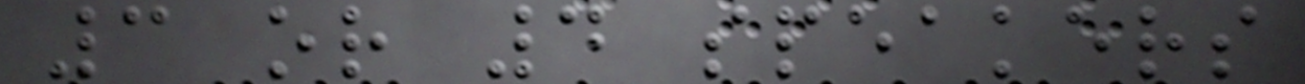3 or 4 speakers
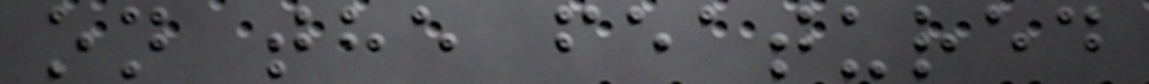on the featured
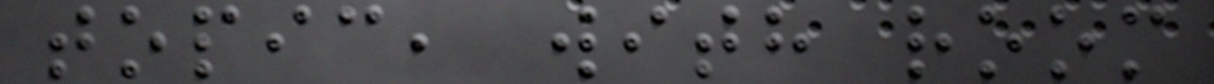topic, with room
